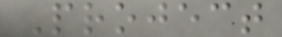Project
